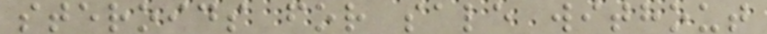steroids for sale without
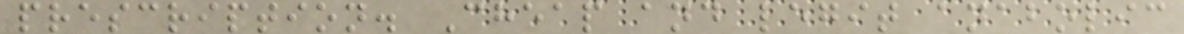prescription. Cheap and legit anabolic
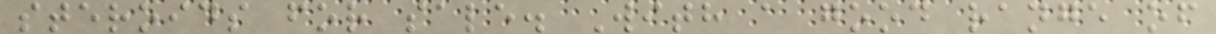steroids for sale. With a good range of
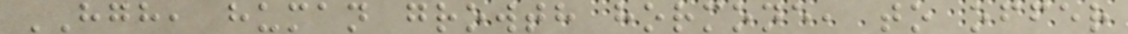HGH, human growth hormone, to offer
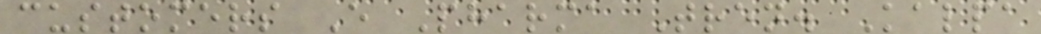customers E Pharma Tren. Kalpa
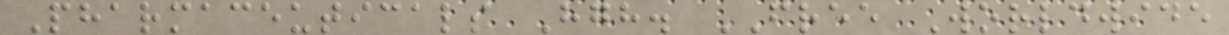Pharmaceuticals Hgh. FREE Worldwide
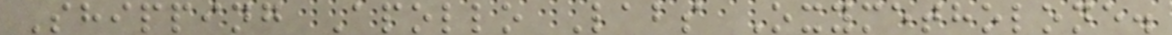Shipping Apollo Labs Oxymetholone.
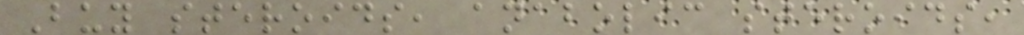Buy steroids, anabolic steroids,
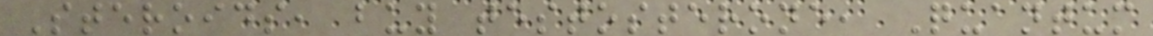Steroids, buy testosterone, Quantum
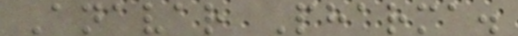Anavar Pharma.
